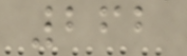262
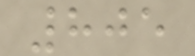805
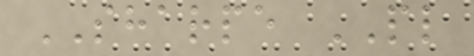SHARPE PL
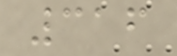316
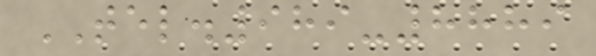TEL.989-8889
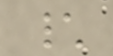\
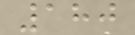180
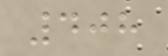408
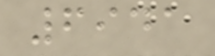6941
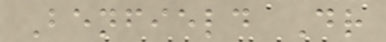Benfield Dr
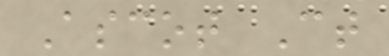Ascot Ct
